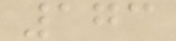173
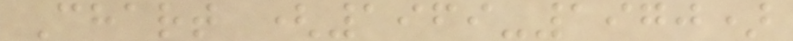Chart (1969-1970)
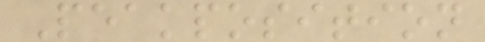Peakposition
